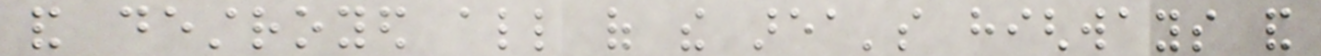and destroyed all of the area's highways and
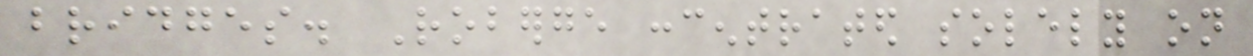bridges. Roberge concentrated solely on
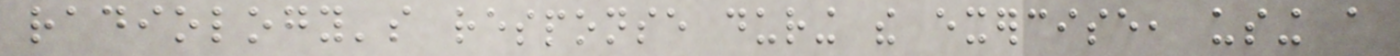radiology's response during the exercise, using a
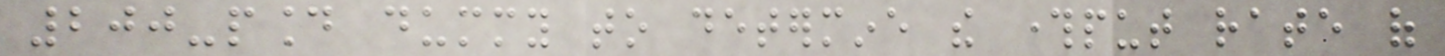200-pound dummy to determine the throughput rate of
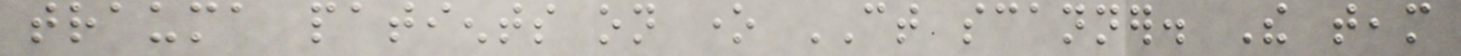trauma patients on one CT scanner. The team
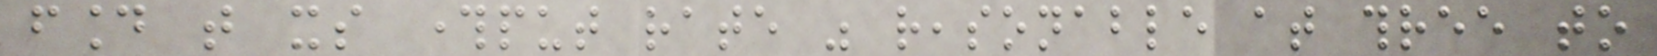found that its throughput rate was reasonable at three to
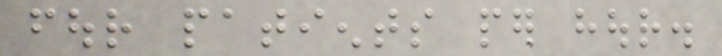four patients per hour.
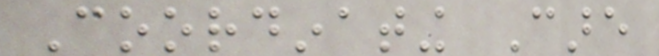Coordinating Care
